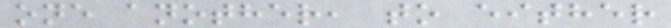one another, to either
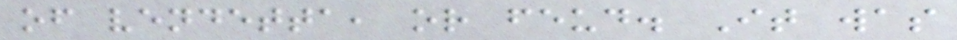of vendetta, or feud. It was
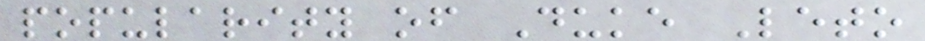popularity of Duke Leto
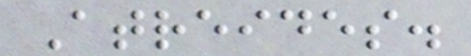Atreides.
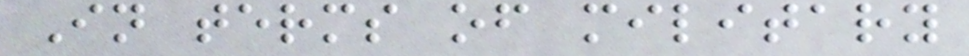In terms of military
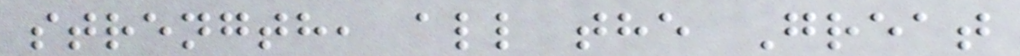strength, all the Great
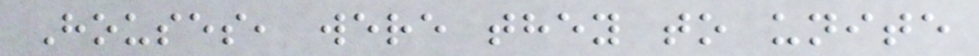Houses, were they to unite
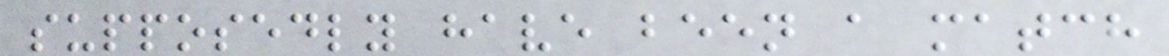supposedly have been a match
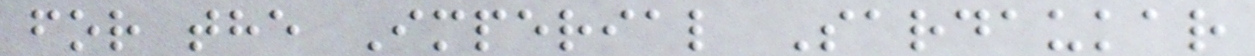for the Imperial Sardaukar
